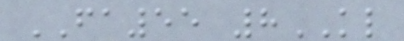FA55 8KL
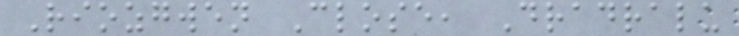Riozgwen Close, Dradralu
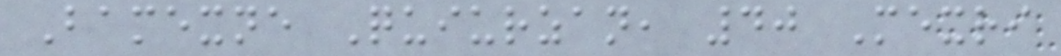Bamexne Quiurzan, 40 Mexri
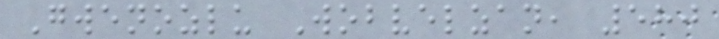Gwenozlu Wobvelzan, 580
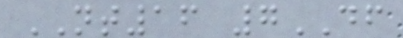NT16 7DF
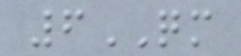6QM
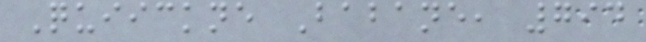Quiickne Babane, 794
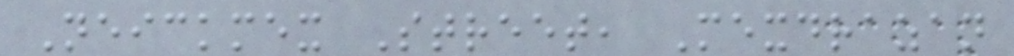Neickmex Street, Mexdrazan
